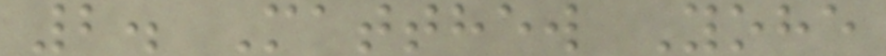2. Matthew Yohe
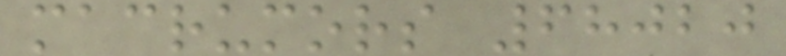macrumors 68020
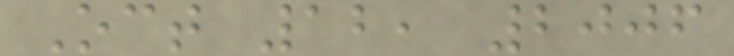Oct 12, 2006
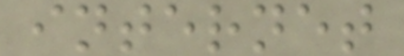internet
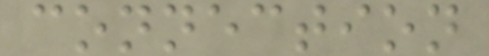connection
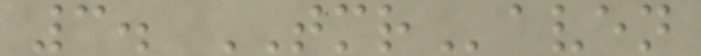3. TMRaven
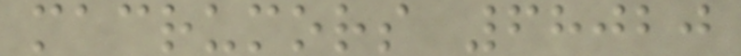macrumors 68020
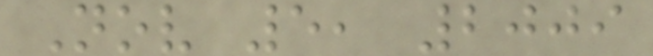Nov 5, 2009
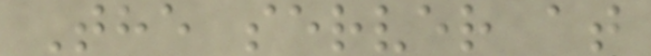The server at
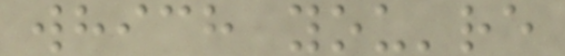which you're
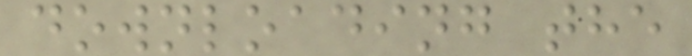downloading the
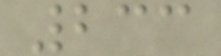233
